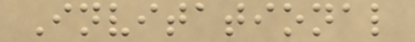Invitational
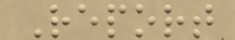Report
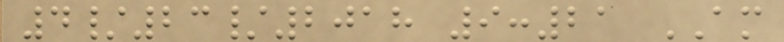4/23/2018 9:21 AM
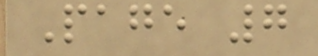Page 7
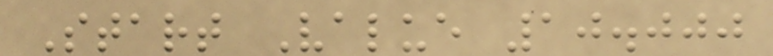Start Value 10.000
